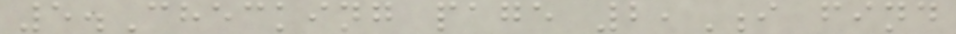5.Checking page 2,I find
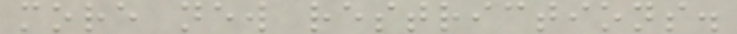more new restrictions.
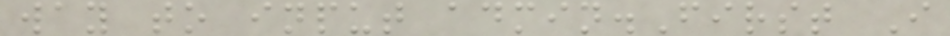way to input admin.First I
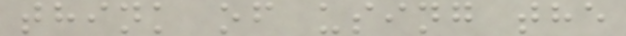think of using the
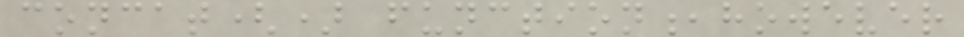concat() function,however
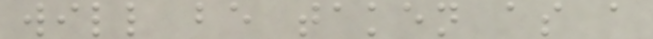will be taken as a
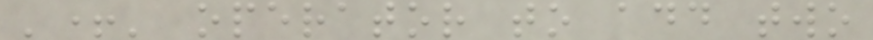'+' operator to add two
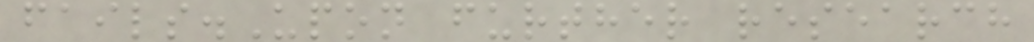fails.Upon further research
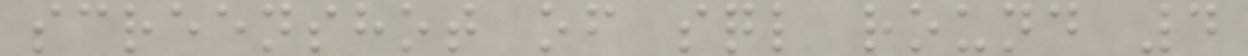screenshot of sql round 4
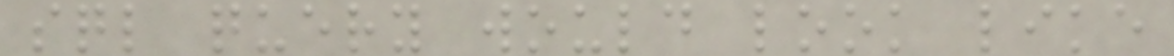sql query would look like
